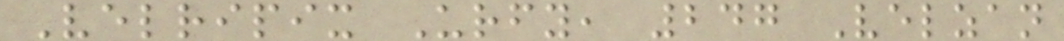Velripix Urfy, 247 Velzan
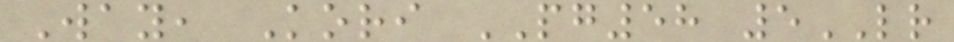Way, Kori PG58 5LR
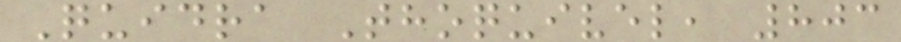Quidra Thoquivel, 803
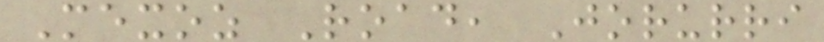Mexoz Road, Jorurri
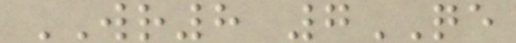WR8 7QE
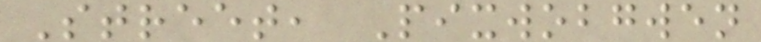Street, Pixwobgwen
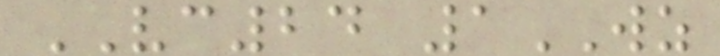VC24 1WZ
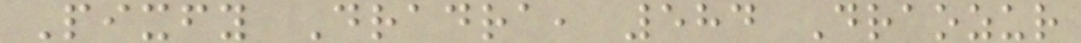Pixfy Dradra, 584 Draozur
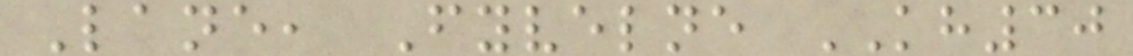Lane, Fyvelne KH30
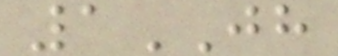1JH
